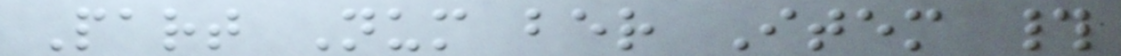Part Num ber Item #
